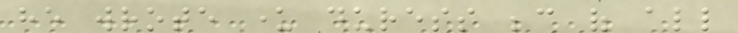he wrote under duress because of all
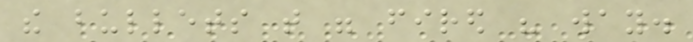the bullets that were fired his way.
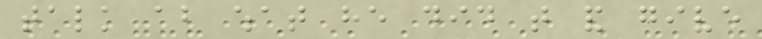talk about what he did that and give
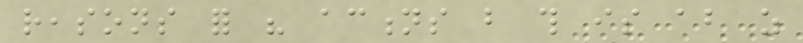reasons for his actions but this is about as
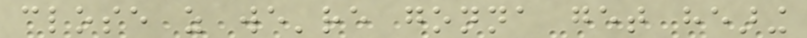close as we're gonna get hearing
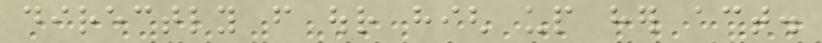directly from our high up her act.
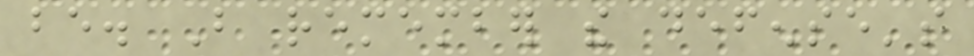be. But remember the defense's
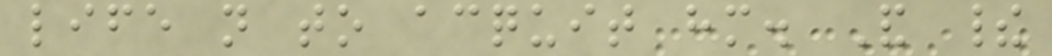life not to acquit him. And their
